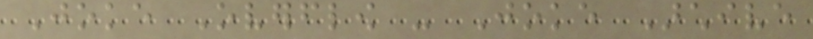Joke Overflow - Joke Archive
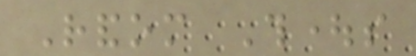Random Thoughts
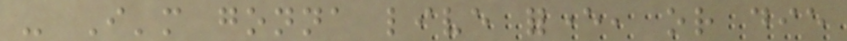- I'm gonna live forever, or die
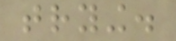trying.
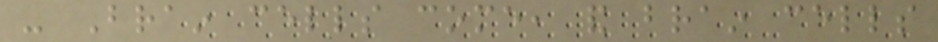- Brain cells come, and brain cells
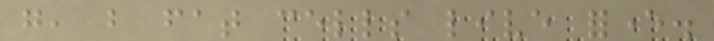go, but fat cells live forever.
